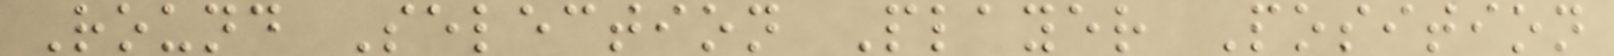Round Selection Player Position
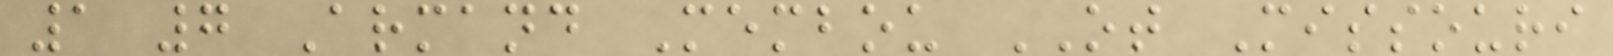1 7 Armand Membou OT Missouri
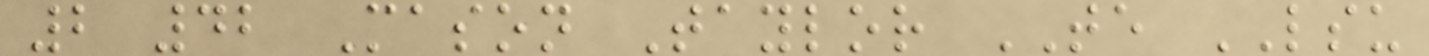2 42 Mason Taylor TE LSU
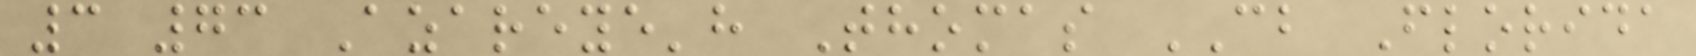3 73 Azareye'h Thomas CB Florida
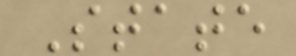State
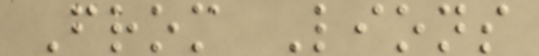From Lions
